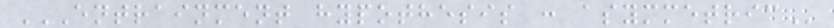ENTRAINMENT HYPOTHESIS : ASYMMETRIC
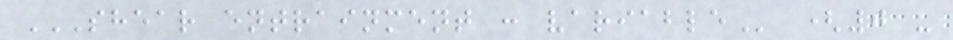SHEAR ENTRAINMENT : VARIABLE (0 -
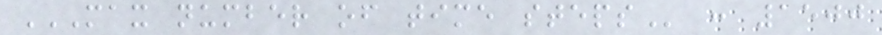MAX NUMBER OF TIME STEPS : 1500
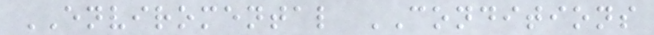ENVIROMENTAL CONDITIONS
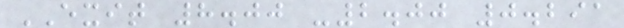EXIT 8.00 -2.00 0.291
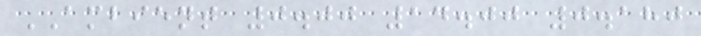AMBIENT 0.00 14.00 0.180
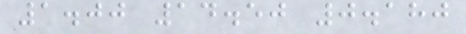1.00 14.50 0.180
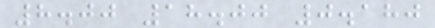8.00 18.00 0.180
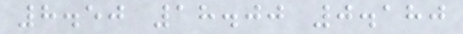8.50 18.00 0.180
